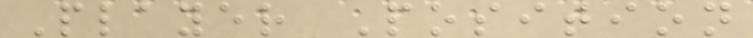Player Position
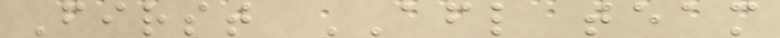First AFL team
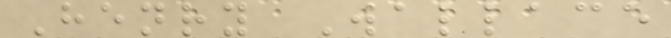Henry Wallace
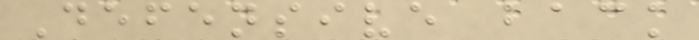Defensive back
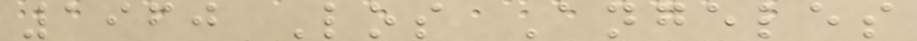1960 Los Angeles
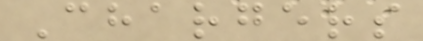Chargers
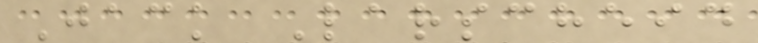Jack Larscheid
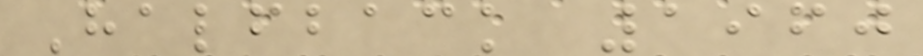Halfback 1960
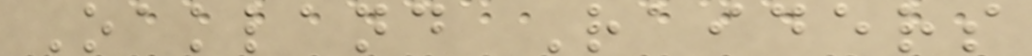Oakland Raiders
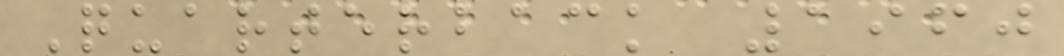Quarterback 1960
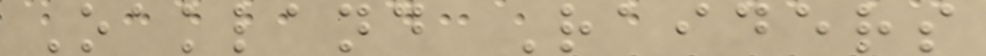Oakland Raiders
